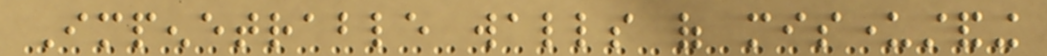Impenetrable walls of misunderstanding
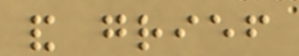and grief
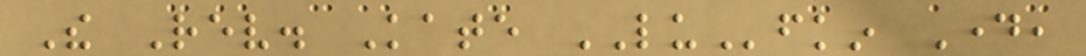The Rev. Kate LUfkin Day,
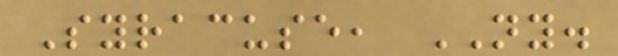Syracuse, NY.
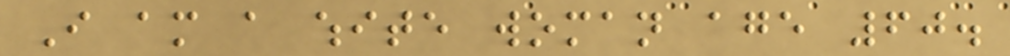I am a white woman age 60.
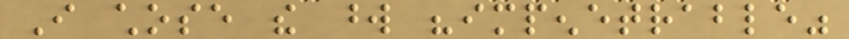I chose the word "impenetrable"
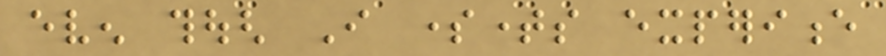even though I sometimes experience
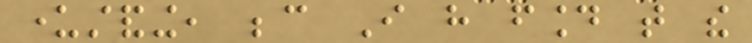understanding, because I have found that the
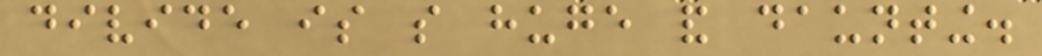divide is so huge and daunting.
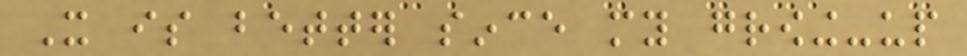It is better since my growing-up
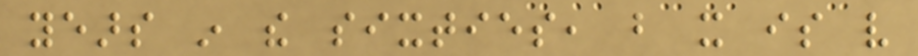years in the sixties, but it is very
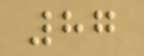87
